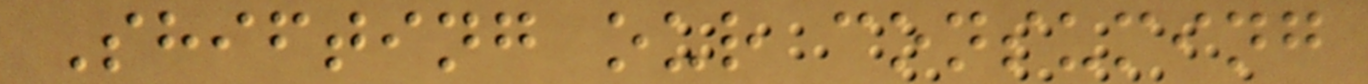Shifting our consuming
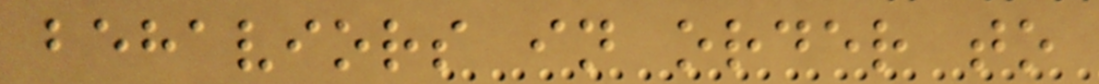behaviors in order to
